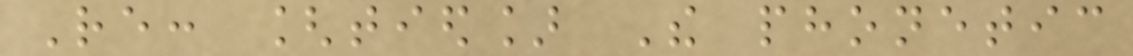Re: [tied] The phonetic
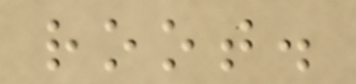root.
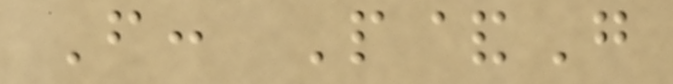From: P&G
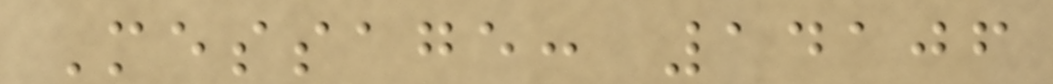Message: 14106
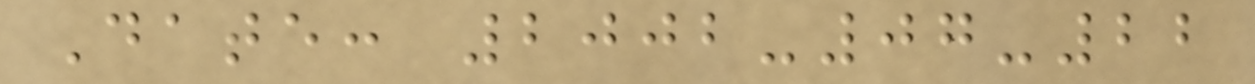Date: 2002-07-22
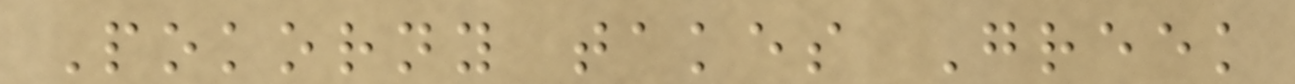Pokorny takes Greek
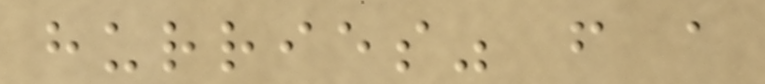hurries" from a
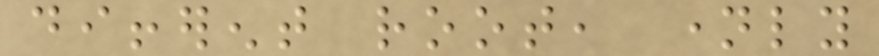different root, namely
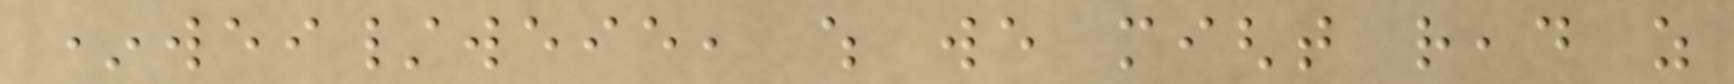*wei/weie, which we might read as
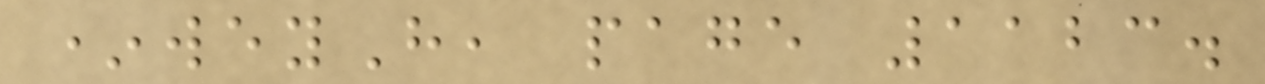*weyH, page 1123.
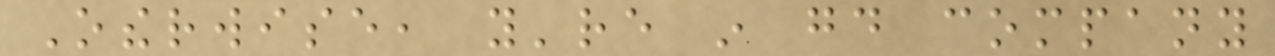Otherwise, you're in good company
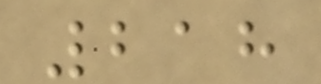218
